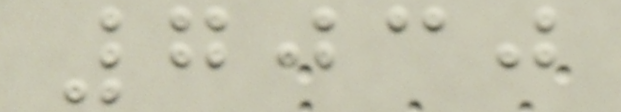7030
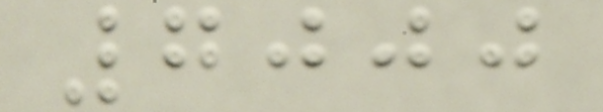7000
